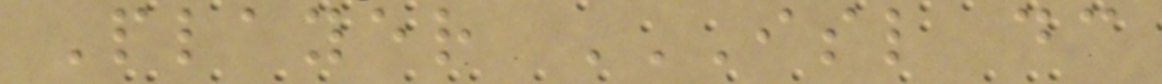Player ISL DC
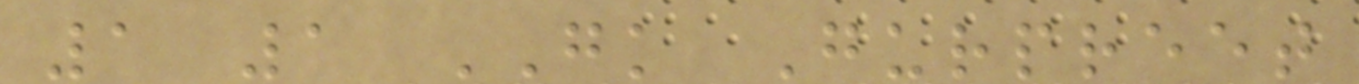1 1 GK Gurpreet
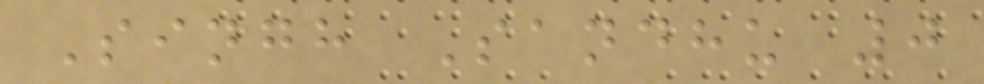Singh Sandhu 0
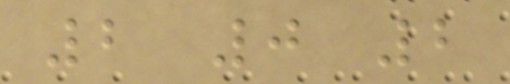2 0 2
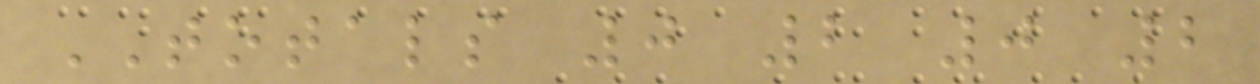TOTALS 0 2 0 2
